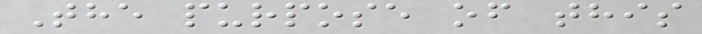The purpose of this
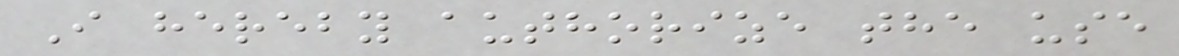I hereby authorize the use
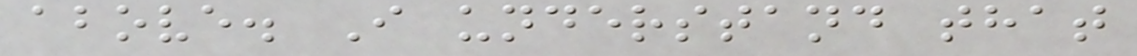above. I understand that
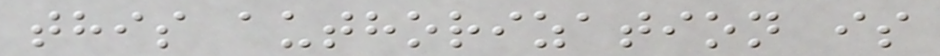this authorization is
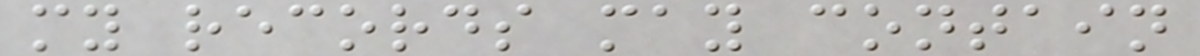my records may contain
